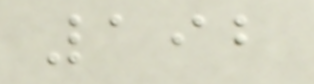192
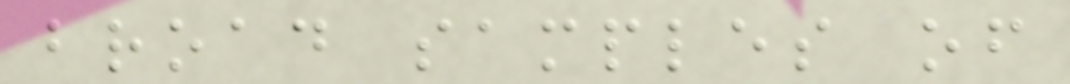broad samples of
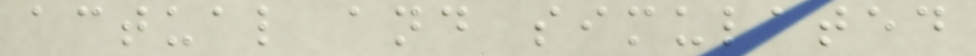actual and simulated
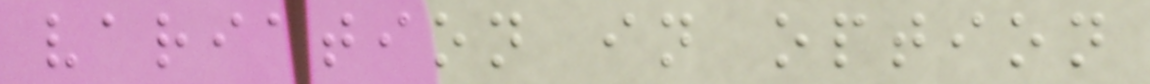variation in option
